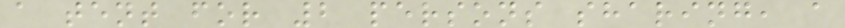a tent for 2 persons sharing, a
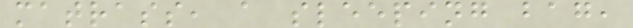matrass, a sleeping bag,
